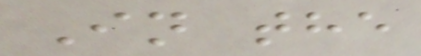In the
